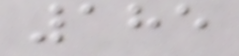185
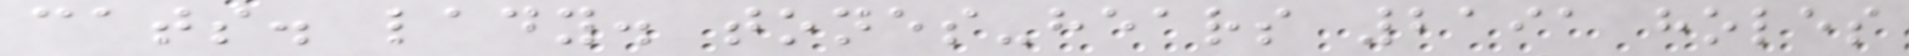cats. lady. tones-hears 2191 holes
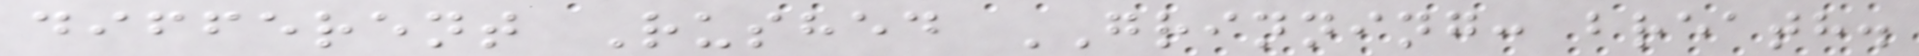different Rushed GRINNING: breath.
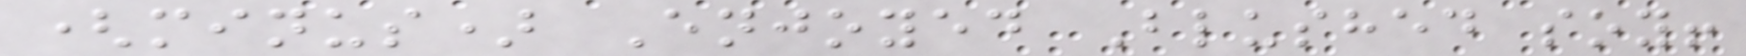(minus) Enjoyed Blushed soy!
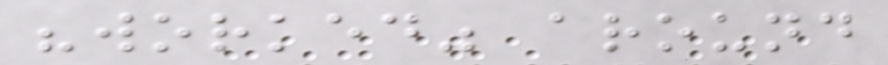"worked" around
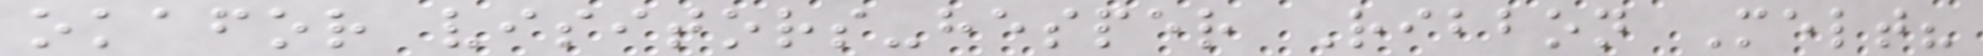okafor visitors-hesper Ribbon Melt?
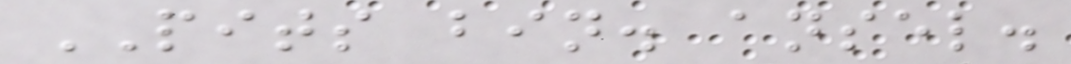PITS bin. ansel.
